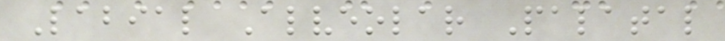Labial Alveolar Palatal
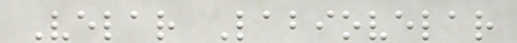Velar Labiovelar
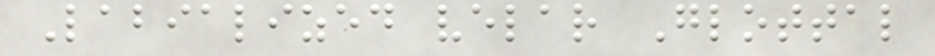Labialized velar Glottal
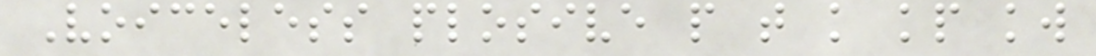Voiceless plosive p t k kp kw
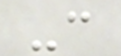-c
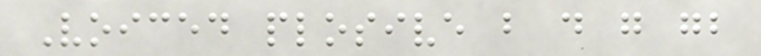Voiced plosive b d g gb
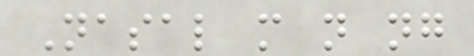Nasal m n ng
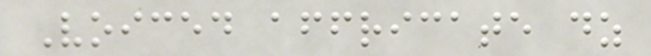Voiced affricate dz
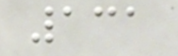131
